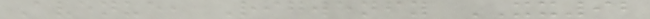Avenue, Rigwenfy XX92
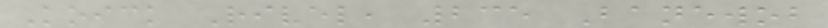Koick Rivel, 235 Banewob
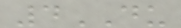4DU
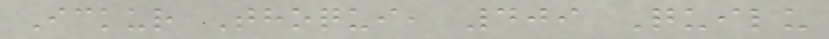Ickur Thoqui, 409 Quilu
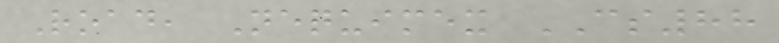Road, Nequimex CS88
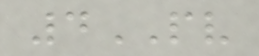4PV
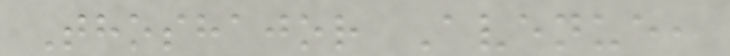Thoshajor Avenue,
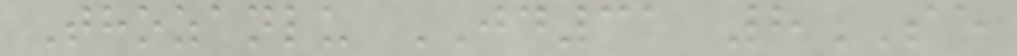Thozanlu JD31 8SE
